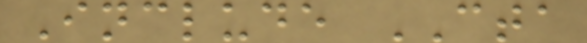Include CTA
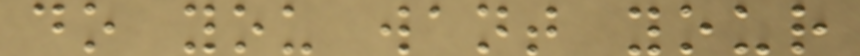do you want your
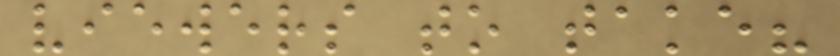viewers to take?
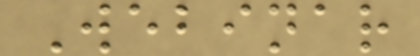Webinar
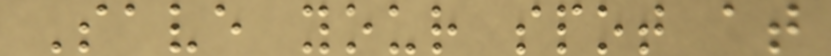Save your spot at
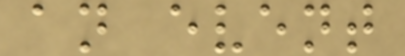an event
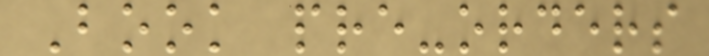Book pre-orders
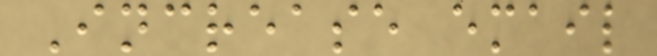Increase email
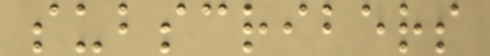subscribers
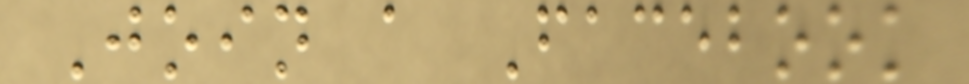Join a Facebook
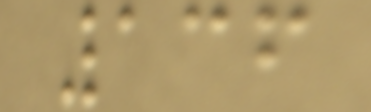136
